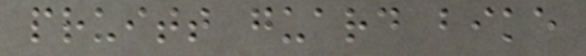pruitt guard bike
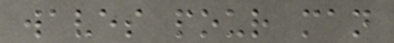waves pour man
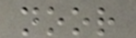noor
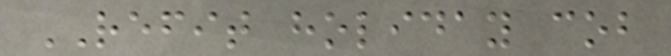REFIT holiday cob
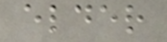elder
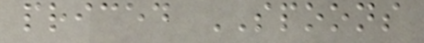priced SPOONS
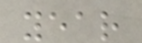year
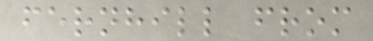fernhill from
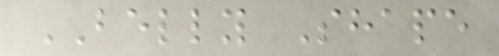BELLY Shape
